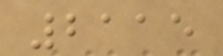2115
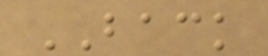BACK
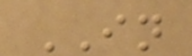IN
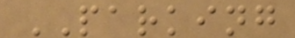PARKING
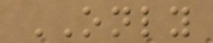ONLY
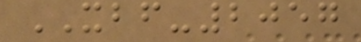XBF-2057
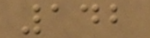142
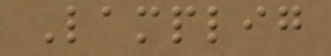Lamplig
